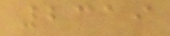2319
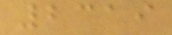2319
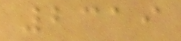2319
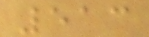513
